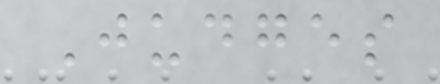Judges
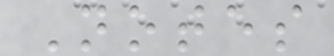Notes
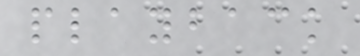playback
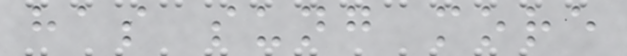has sung more
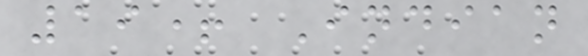19+ Indian
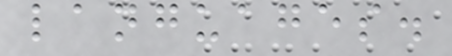languages.
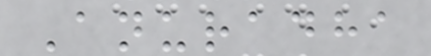Anuradha
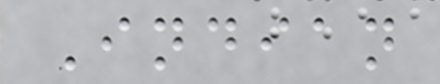Indian
